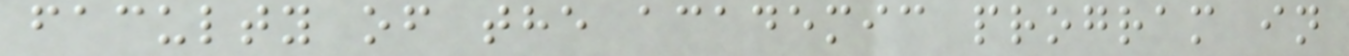faculty of the academic program in
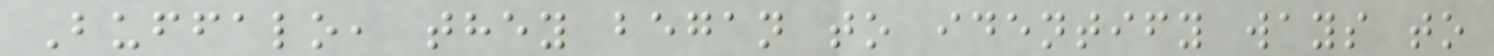Buffalo, they began to identify ways to
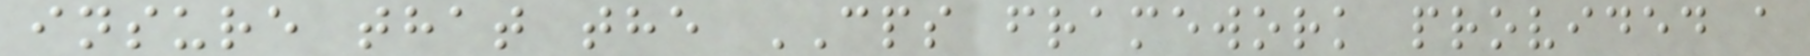insure that the CPS framework provided a
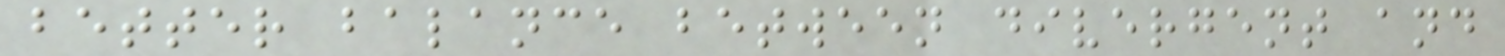better balance between divergent and
